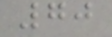70
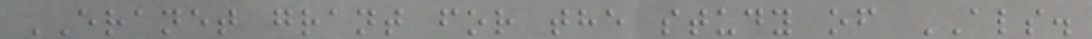ERANET grant for the study of ALS.
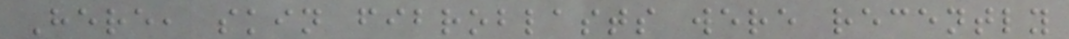Here, skin fibroblasts were recently
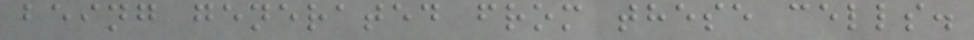being generated from these cells.
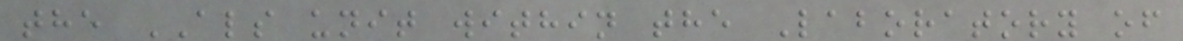the ALS unit within the Laboratory of
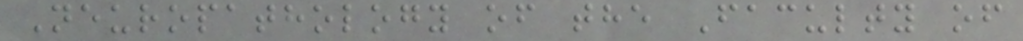Neuropathology of the Faculty of
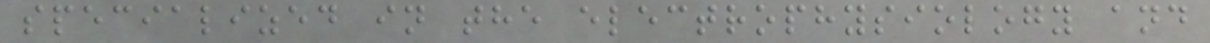specialized in the electrophysiology and
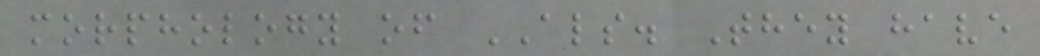morphology of ALS. They have
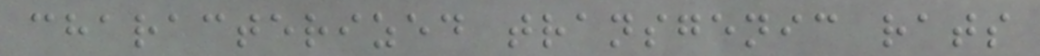characterized transgenic rats
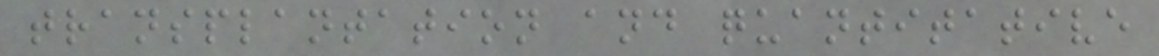transplantation and quantitative
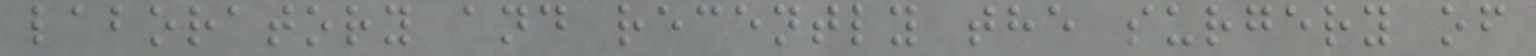laboratory and recently the surgery of
